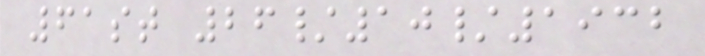61st 26/10/1932
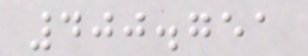400.751
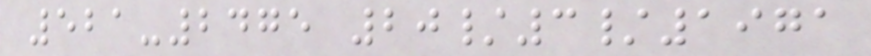521-2475 20/3/1971
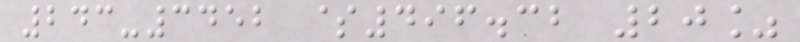243-3452 $496.32 20%
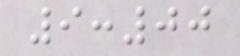9:00
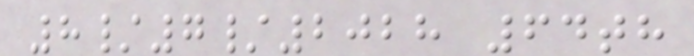8/7/2028 64th
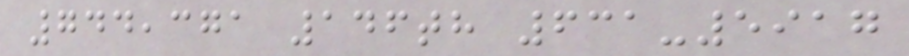744,371 146th 631-5917
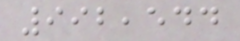992,544
